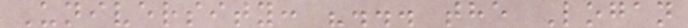University: "... the Logan
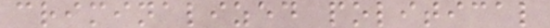criminalized political
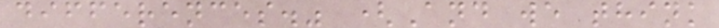differences." (And we think
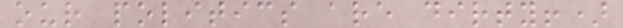our politics are dirty!)
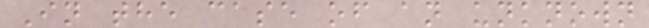In the case of an unknown
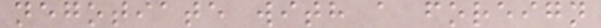negotiate with a foreign
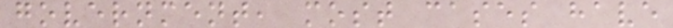government, most cases have
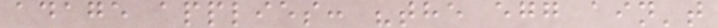adage applies: "the egg ain't
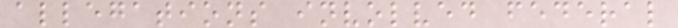allegations involved federal
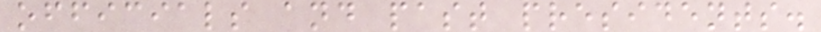officials and past presidents.
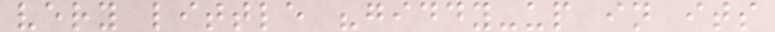very little "giddy-up in its
